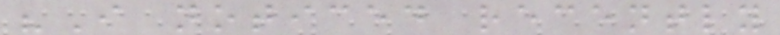"I noticed recently
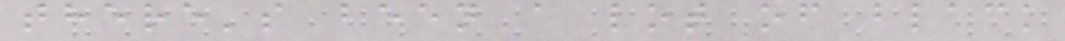there's been a lot of black
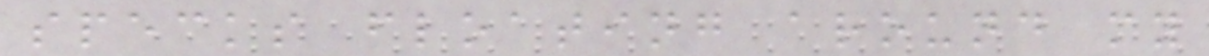specks floating around my
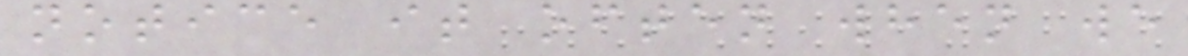notice it often when we
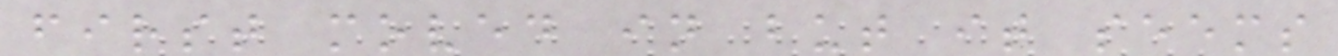first moved in but it seems
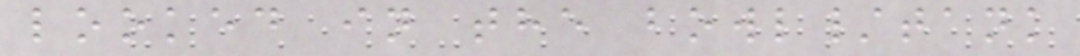looked in the bowl/tank
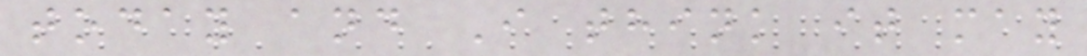today and I think it may
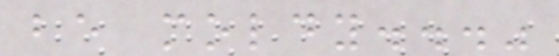be moldy..."
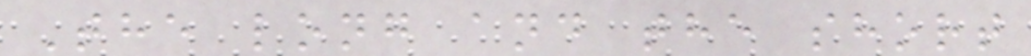The long and the short
